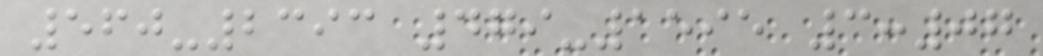560-2393 479-1595 3:07
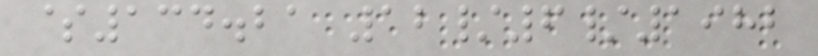$134.21 12/6/1982
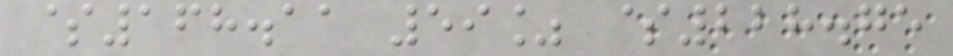$168.11 59% $228.75
